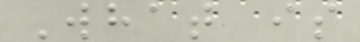What is
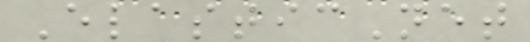ElasticNet
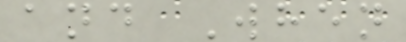and When
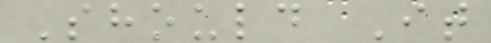Should It
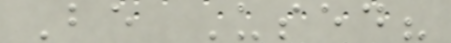Be Used?
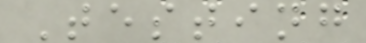Testing
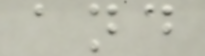and
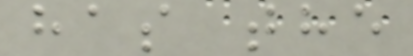has the
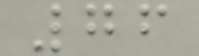76
